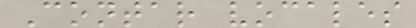Contar vocales
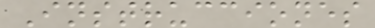Instrucciones
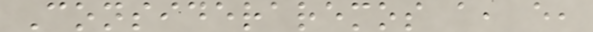Consideraremos a, e,
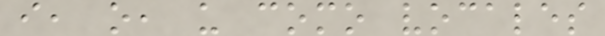i, o, u como vocales
